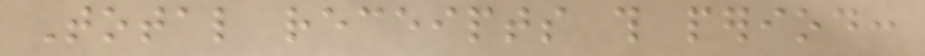Total receipts this period:
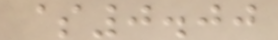$0.00
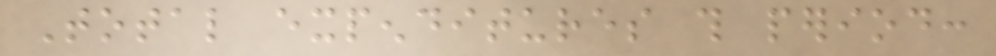Total expenditures this period:
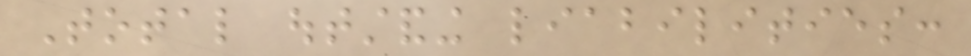Total outstanding liabilities:
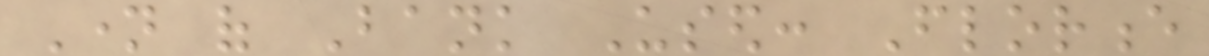Name of Bank Used: Florence
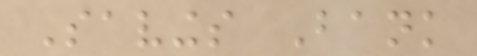Savings Bank
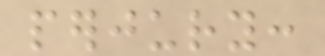perjury:
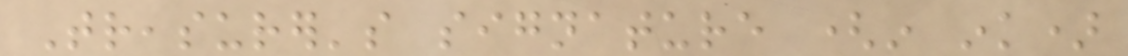Treasurer's signature (in ink)
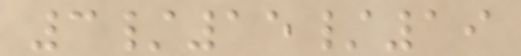3/15/19
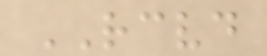RECEIVED
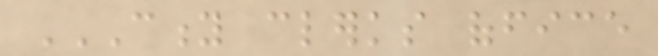CITY CLERKS OFFICE
